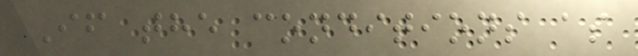If the conditions as
